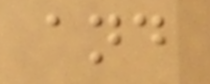and
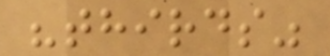"thirds"
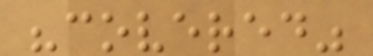"covered"
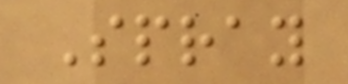Spray
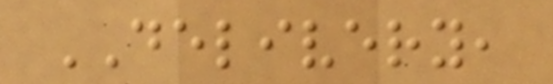DELIVERY,
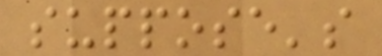suppose's
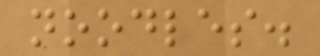noodles.
